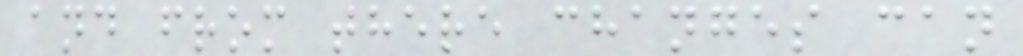and from there changes can
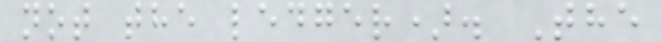not the ledger). The
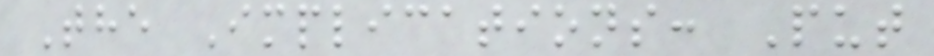The Implications: Put
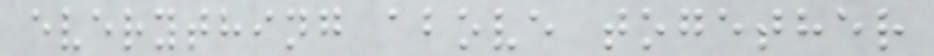everything above together
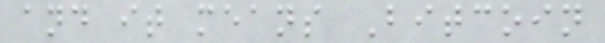and it means Bitcoin
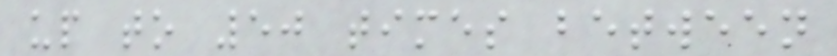up to 50 times between
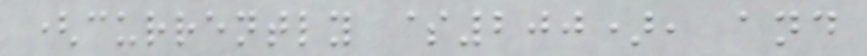(currently $200), and
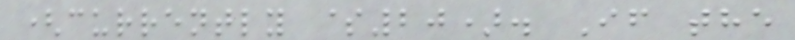(currently $20). If the
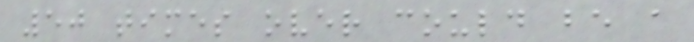50 times over could be a
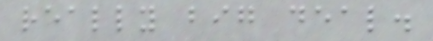really big deal.
